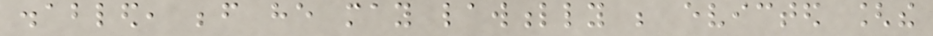disabled, before he may lawfully be evicted [the
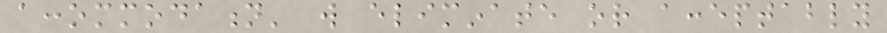accommodation' will eliminate or acceptably
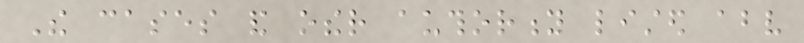The cases and other authority listed above
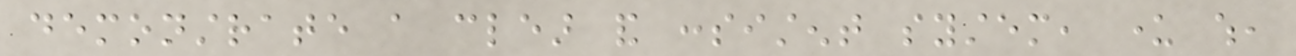demonstrate a clear and consistent system, under which,
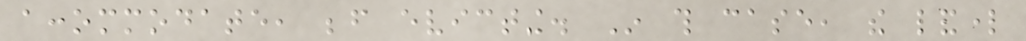accommodate, before evicting. In this case, the landlord
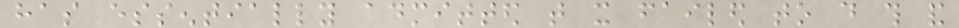has essentially admitted that it failed to do this and
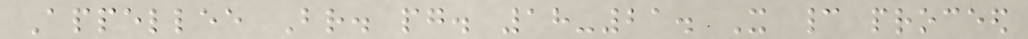Appellee Br. pg. 18-21. It cannot proceed
